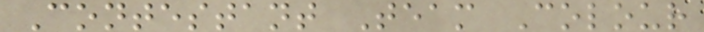Contestant Team Colour
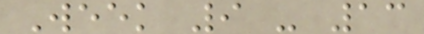Week 9 - 13
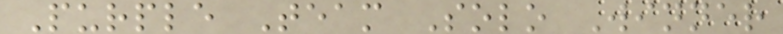Purple Team Solo Winner
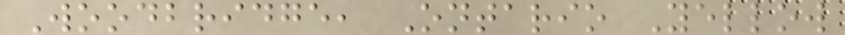Woodbridge, Ontario Yellow
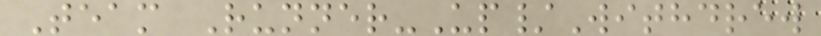Team Runner-Up/Withdrew
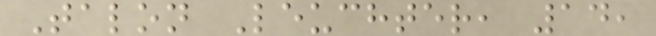Talon Leuchter, 14,
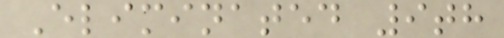Eliminated 9th
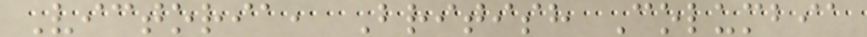Victoria, British Columbia
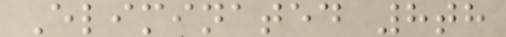Eliminated 8th
